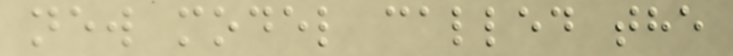new model called the
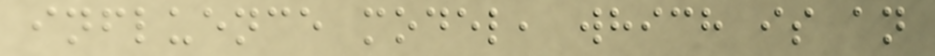influence model, which is an
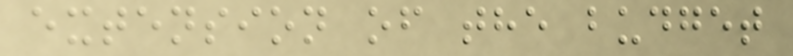extension of the budget
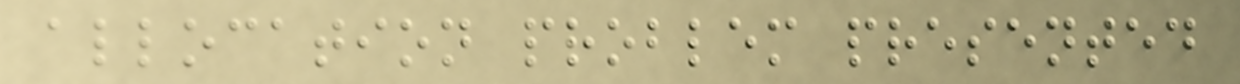allocation problem presented
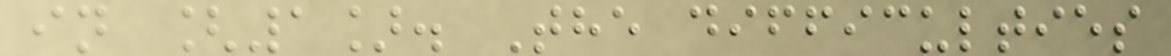in [1]. The difficulties
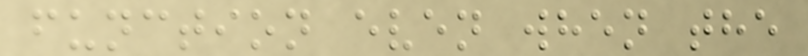function even when the
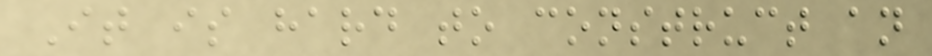It is hard to construct an
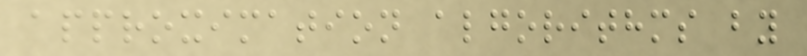approximation algorithms by
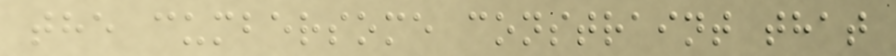the cumbersome constraint that
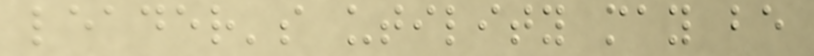leader's utility may be
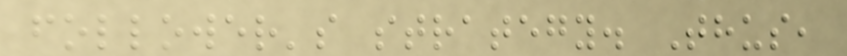follower's strategy. Thus,
